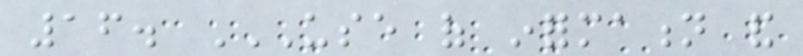16. USE OF INFORMATION AND
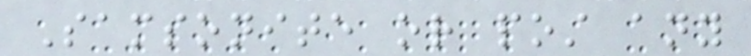Samsonite or post any
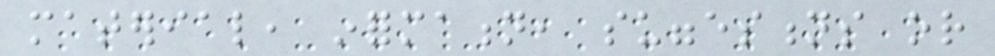material, information, suggestions or
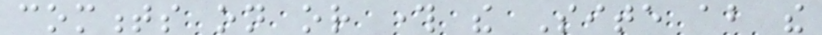comments on or through the Site about the
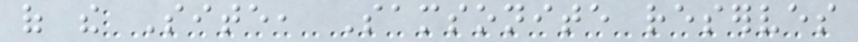of the Site, Samsonite reserves
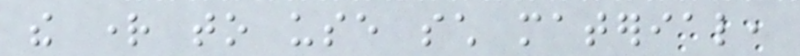the right to use such material,
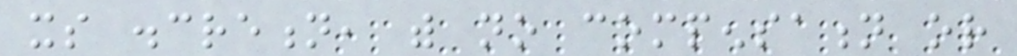its discretion, with no compensation or
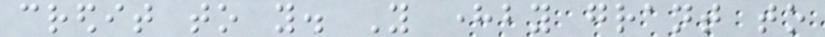credit to you. You hereby grant to
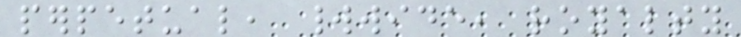perpetual, worldwide, royalty
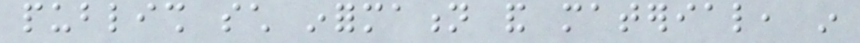publish such information and material, in
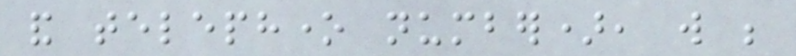and telephone number), will be
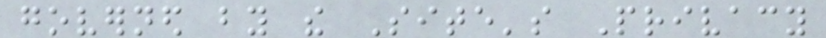governed by the Site's Privacy
